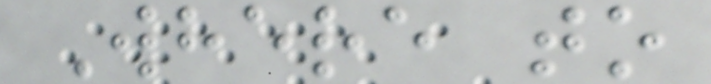Where to
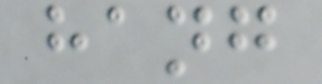hang
